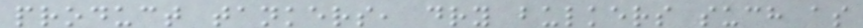product tankers, dry bulkers such as
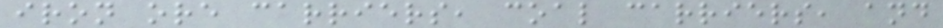iron ore carriers, coal carriers, and
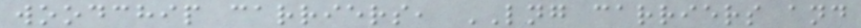woodchip carriers, LNG carriers and
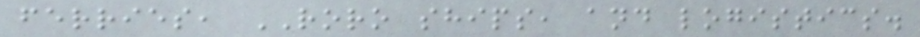ferries, RORO ships, and logistics.
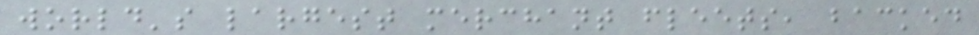world's largest merchant fleets, backed
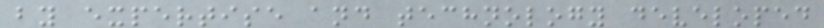by expertise and technology developed
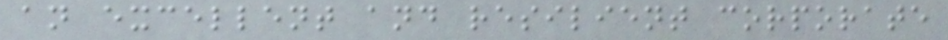an excellent and resilient corporate
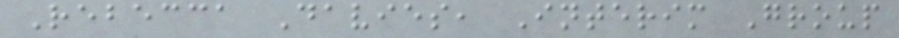Rebecca Davies, Interim Group
